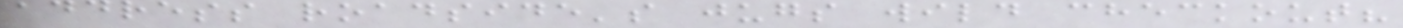address roadside's jugs wild checkout?
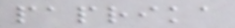paprika
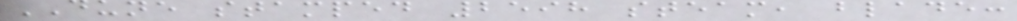DUNE stamped 2598 steam, blade:
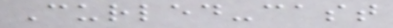Curled-cast
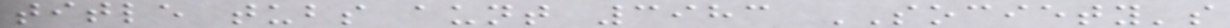title tubs aunt 3983 SOCIETY's
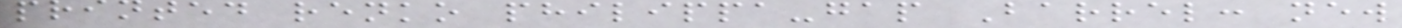printed renko philippa-gap Barrel: new
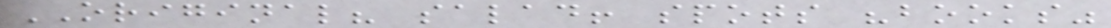ORIGINAL? salad! spots "books"
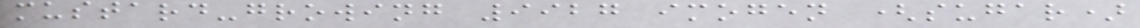mustard-growing 9927 imogen (sugar)
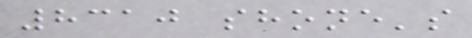8310 shone's
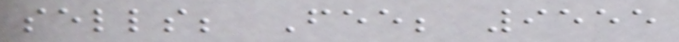sells; Fee; 9555
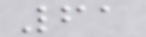61
